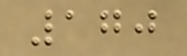170
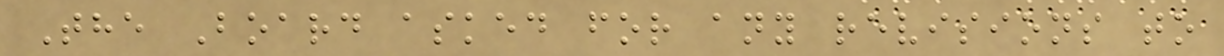The Board asked for any revisions to
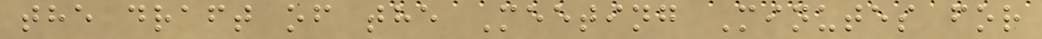the draft of the Meeting Minutes for
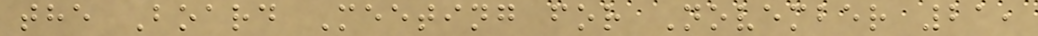the Board Meeting for November 21,
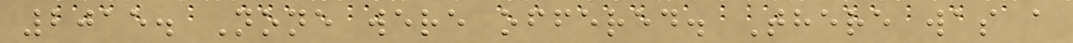2015. None were offered. There was a
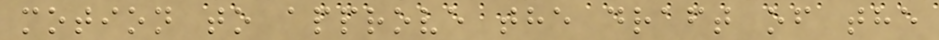motion to approve the draft of the
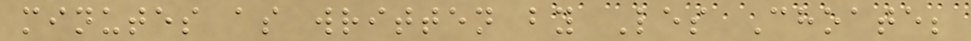minutes as written by Les Choate;
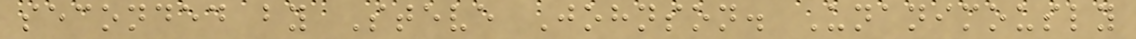seconded by Steve Johnson. Unanimously
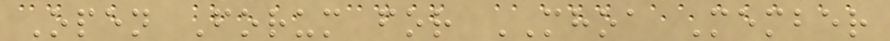Open Forum for MHOA Member
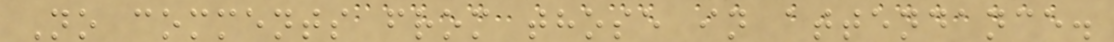No comments from those in attendance.
